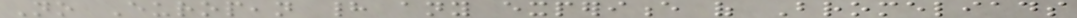No European had any experience of Bromeliads
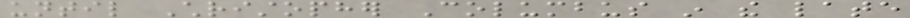until Christopher Columbus in the late
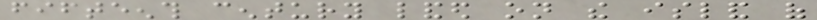fifteenth century landed on the island of
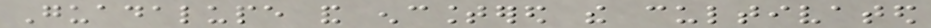Guadalupe and encountered the cultivated
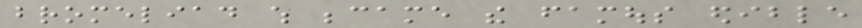bromeliad which became the famous edible
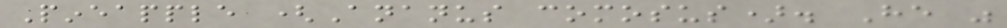Pineapple (Ananus comosus). He was
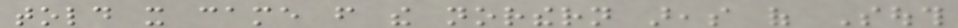told it came from the northern areas of South
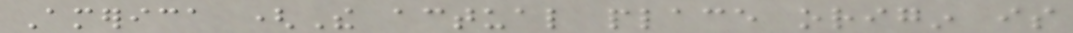America (The actual place origin is
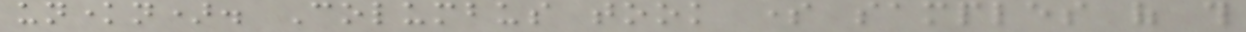unknown). Columbus took some samples of this
